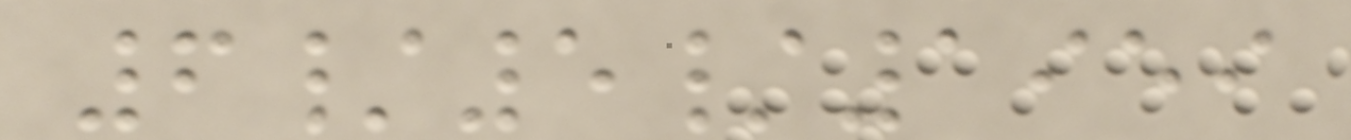6/5/1959
